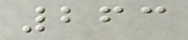263
